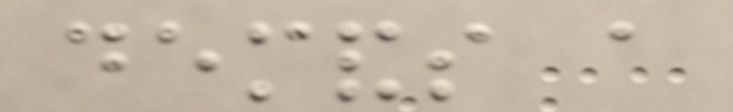demands a
